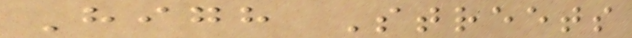High Streets
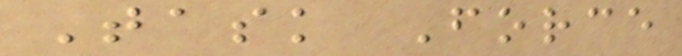Task Force
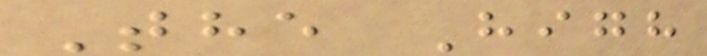The High
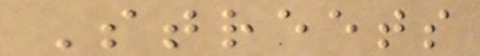Streets
